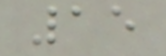15
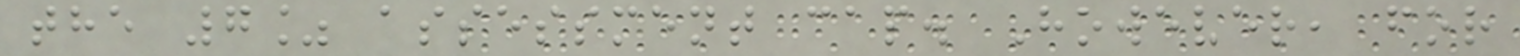the 7% assessment cap. However, for
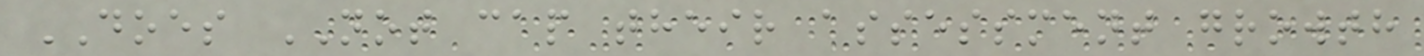DOES NOT cap their assessment growth
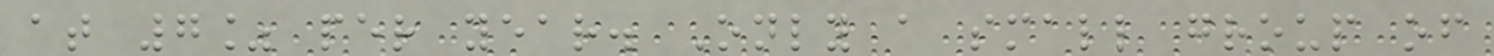at 7% per year. Only a small group of
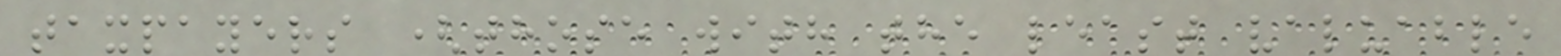taxpayers (those with the least valuable
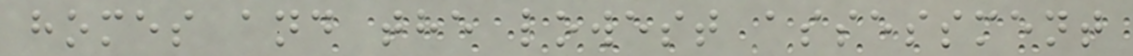homes and the lowest assessment
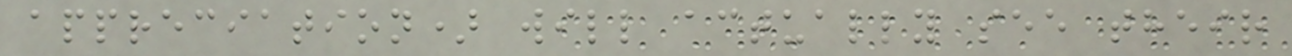appreciation) will actually see their
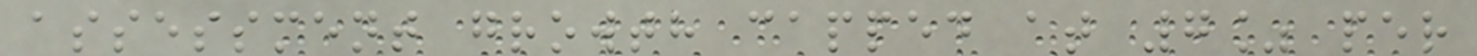assessment growth capped at 7% per
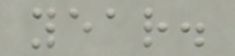year.
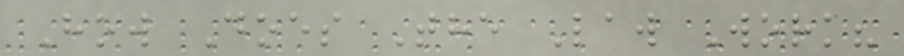How Does The Law Work?
